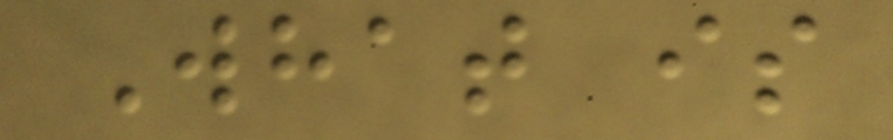What is
